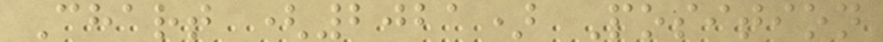Chart (2021) Position
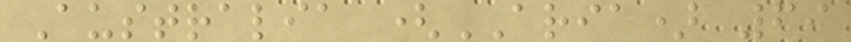Australia (ARIA) 69
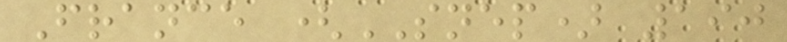France (SNEP) 190
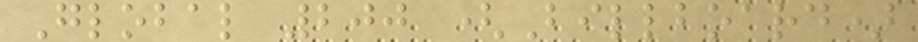Global 200 (Billboard)
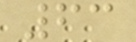63
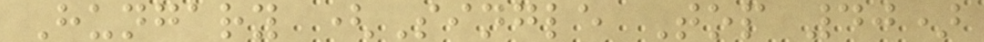Hungary (Single Top 40)
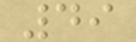49
